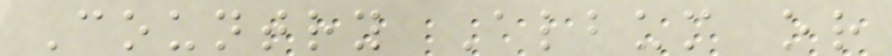Country Album or
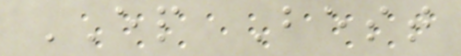EP Best
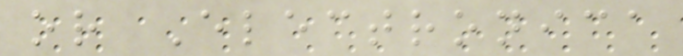or Electronica
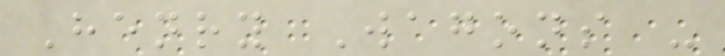Henry Wagons -
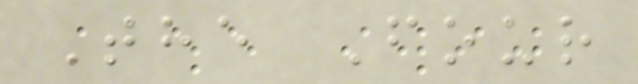The Four
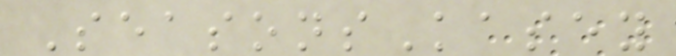SeasonsKasey
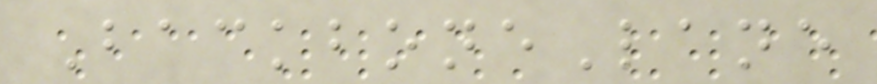BackboneLane
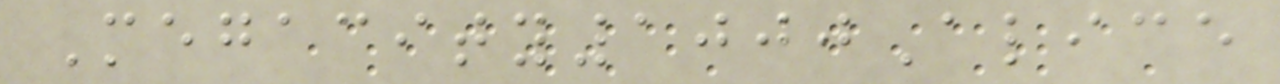Megacity1000Alice
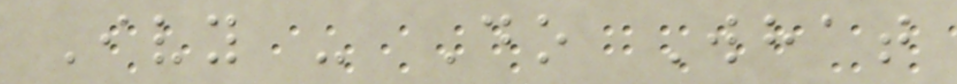Ivy - Do What
